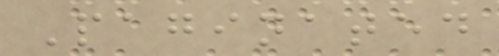Paginated
